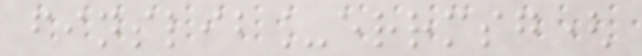finslib_errmsg(
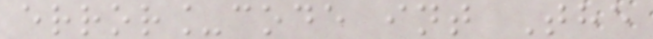error_code int The
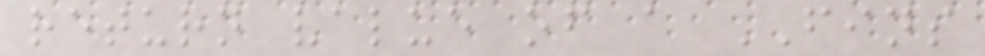return value of a FINS
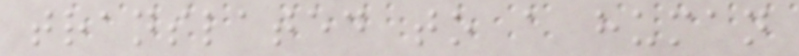translated to a human
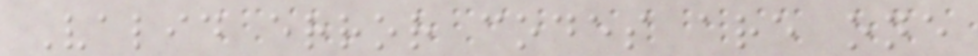Valid error codes are one
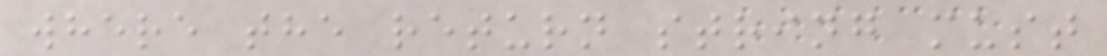where the return string must
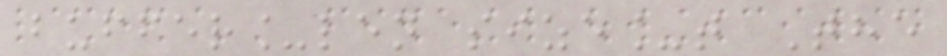buffer_len size_t The
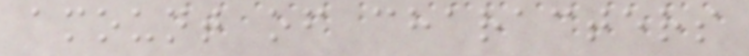amount of characters
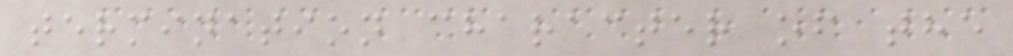termination character of the
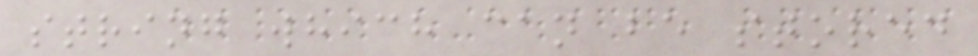string which can be stored
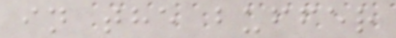in the buffer
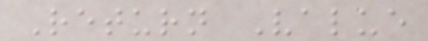Return Value
